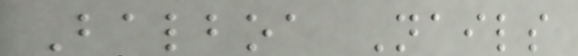Balboa Nails
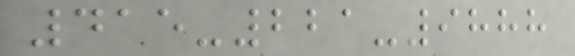415-221-9888
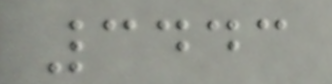3443
